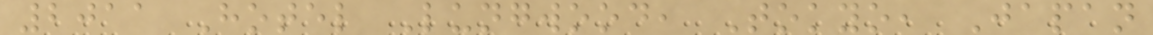2011 Hotel Lungwood, Tokyo, Japan
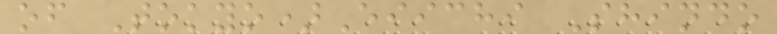of Tokyo)Eiichi Shindo
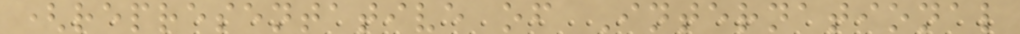(representative of International
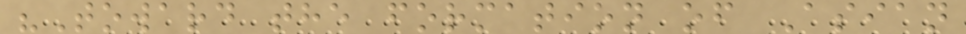"Toward the formation of Asian
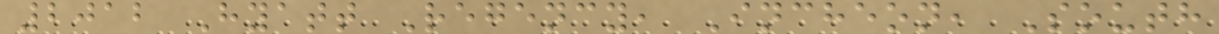2012 Hyatt Regency, Incheon, South
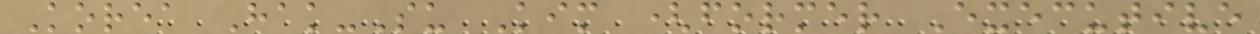Korea Hak-Su Kim (former Executive
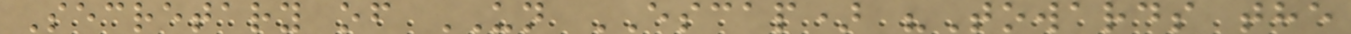Secretary of UN ESCAP) "Towards the
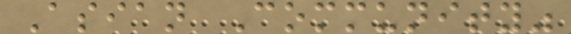Asian Community"
